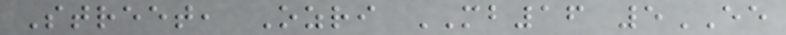Street, Ozri MB16 5EE
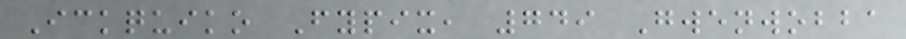Ickquiko Fypix, 749 Gwenwobba
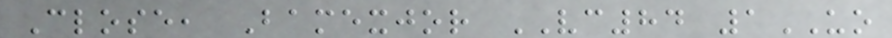Close, Bamexjor VC84 1UO
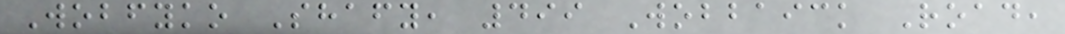Wobfyko Shafy, 499 Wobbaick Road,
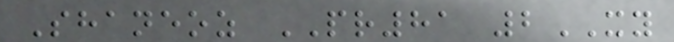Shaneoz PR81 2XY
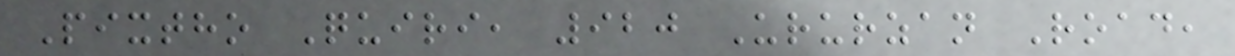Pixtho Quiri, 920 Ururzan Road,
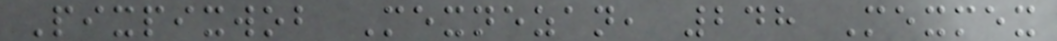Pixpixwob Mexnezan, 248 Mexmex
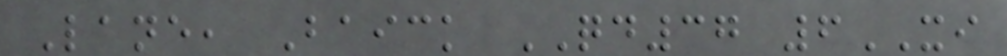Lane, Baick QD37 6XI
